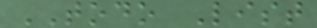TODO List
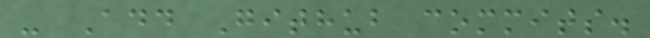- Add Github commits.
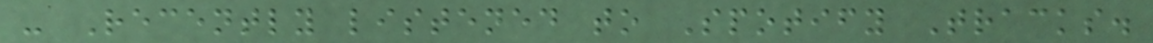- Recently listened to Spotify Tracks.
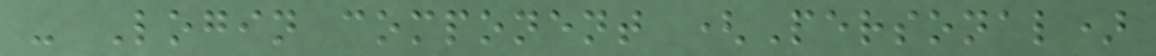- Login component (Personal)
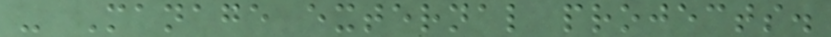- Manage external projects.
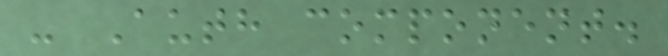- Auth component.
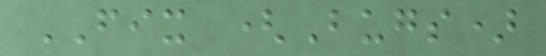FIX (Bugs)
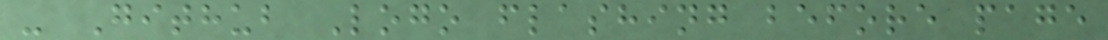- Github Logo flashing before page
